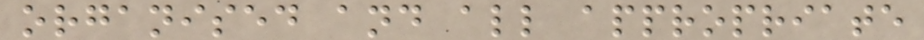organised and all appropriate
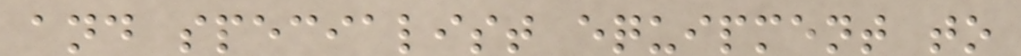and specialist equipment to
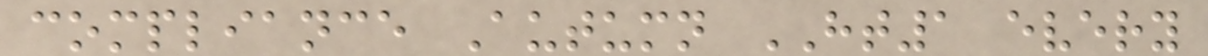compliance Autumn HT1 every
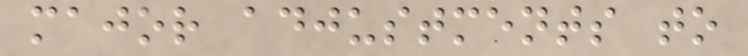major adjustments to
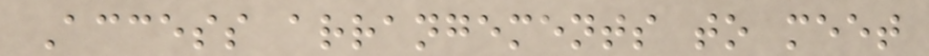Access arrangements to meet
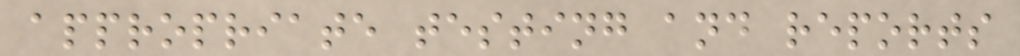appropriate testing and reports
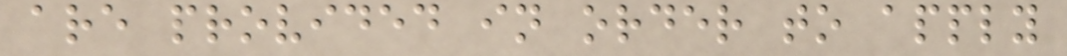are provided in order to apply
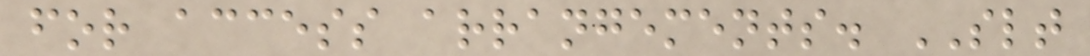for access arrangements. SLT
